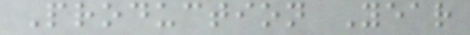Production Year
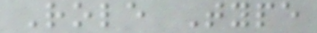Role Type
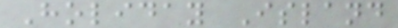Holiday Island
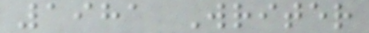1981 Writer
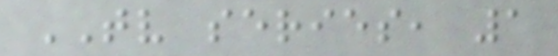TV series, 1
